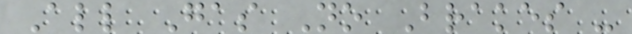All Gas No Brakes -
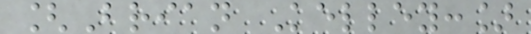[Brian Kelley:]
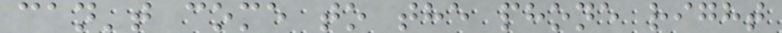can't come to the phone right
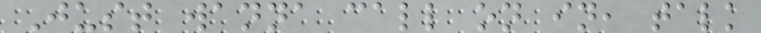Just wanna call on in, talk
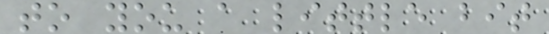to you a little bit
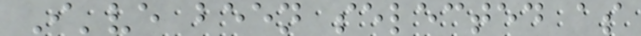I've been selected as
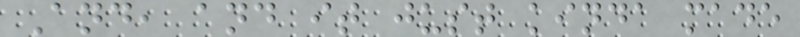And, and it just kinda made
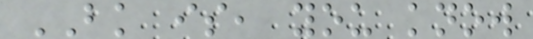BK is, you know
